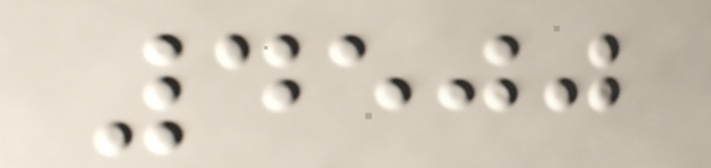4500
